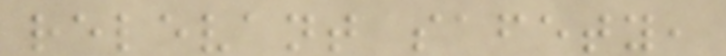relevant safety,
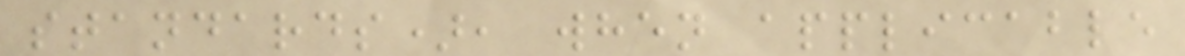standards), when applicable
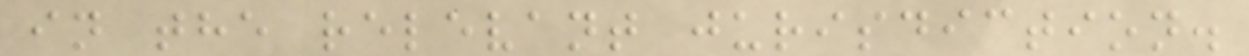in the relevant jurisdiction.
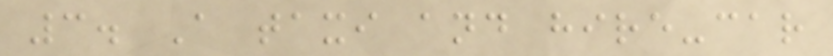3. A taxi and hire-car
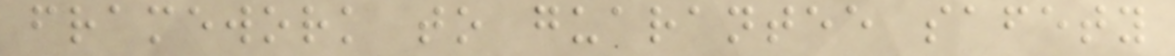framework to guarantee safety
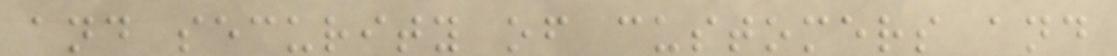and security of customers and
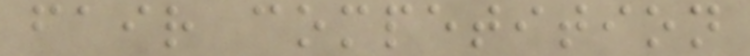fair competition
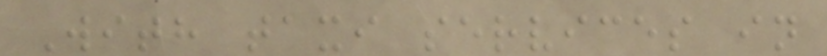With taxi services in
